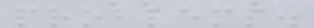problems.
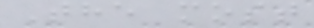The most
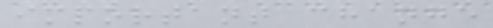important change
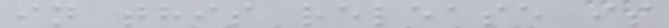in this release is
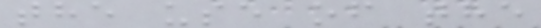the use of the
